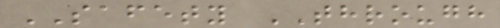SAFETY THROUGH
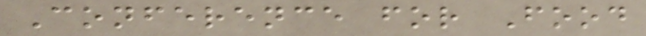Conference for Food
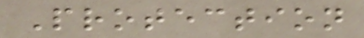Protection
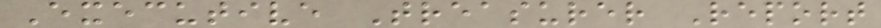Executive Treasurer Report
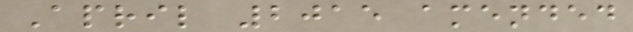April 2015 amended
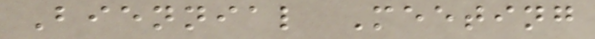Biennial Meeting
